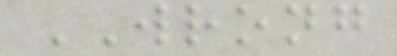WRONG
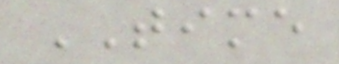TIME
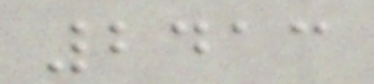2413
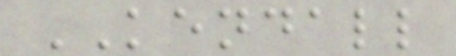KENDALL
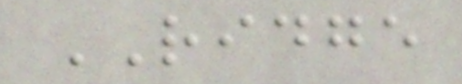RIDGE
